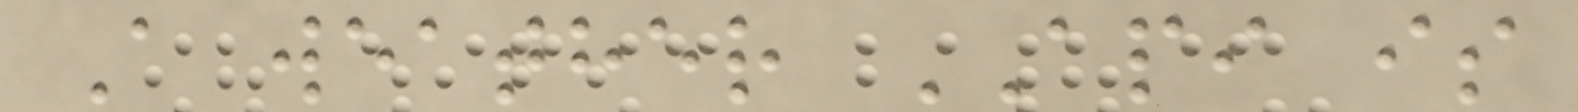A weather API is
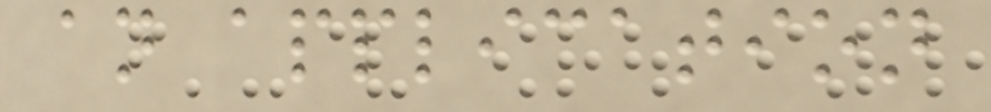an application
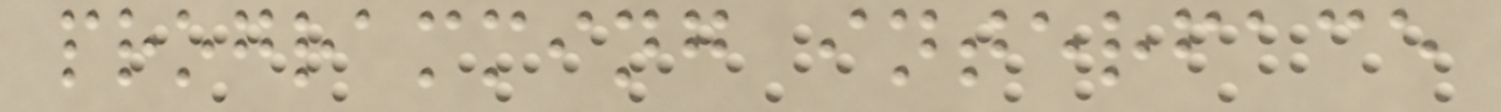programming interface
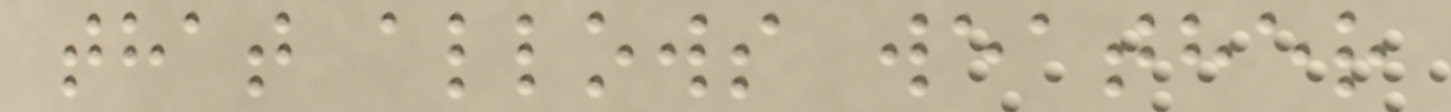that allows weather
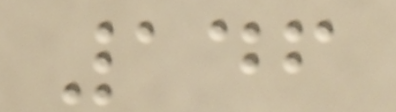146
